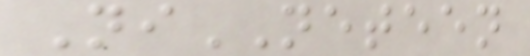NiNETEEN
